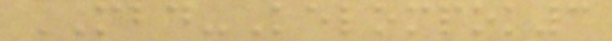MBD-Kelompok3
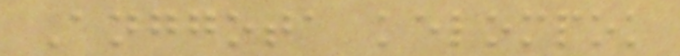Anggota kelompok
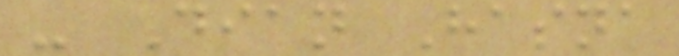- Dian Hasna
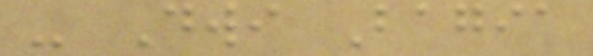- Dwi Bagia
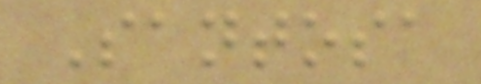Santosa
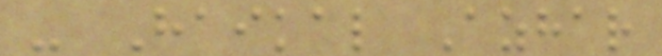- Haikal Azhar
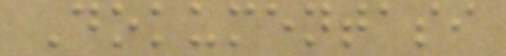Dokumentasi
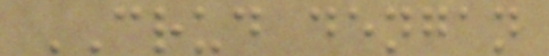CRUD dengan
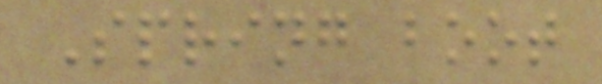Spring boot
